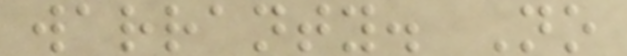warranty. No
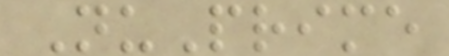NuPrime
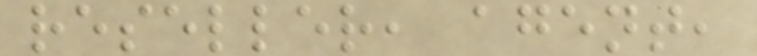reseller, agent,
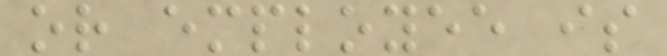or employee is
